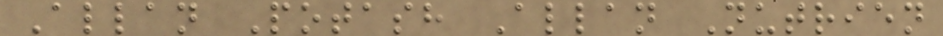Allan Potash Allan Nutrien
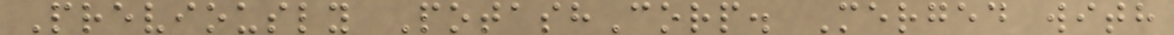Previously PotashCorp. Merged with
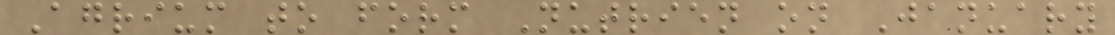Agrium to form Nutrien on January
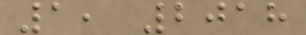1, 2018
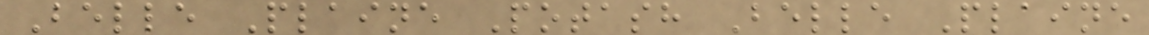Belle Plaine Potash Belle Plaine
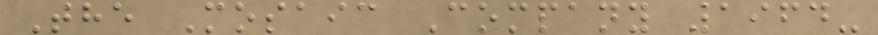The Mosaic Company 1964-
